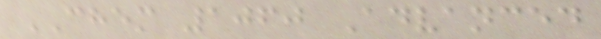CHEM 1060 Advanced
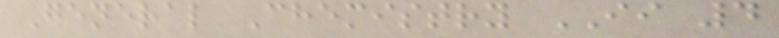General Chemistry II 4
